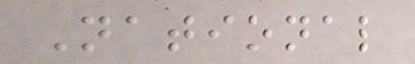National
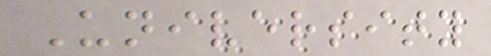University
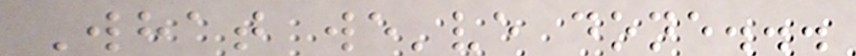What we've done...
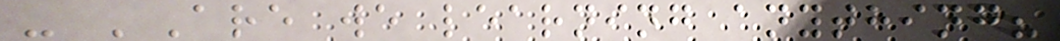- 'Are we learning anything?
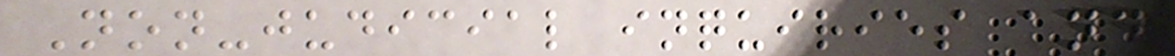Non-judicial inquiries and
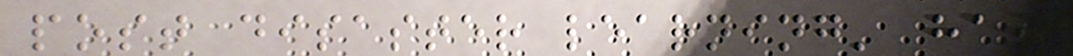post disaster learning' has
